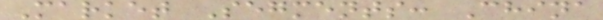Market Segments: China
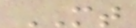MT
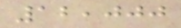12,000
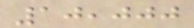10,000
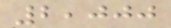2,000
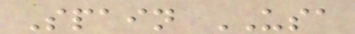Spain USA
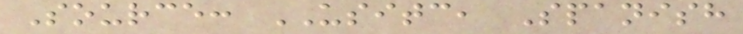Source: USITC, Spanish
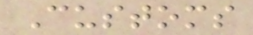Customs
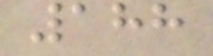188
